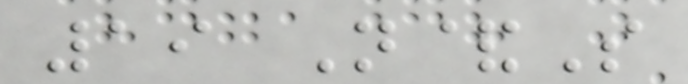19 N&S
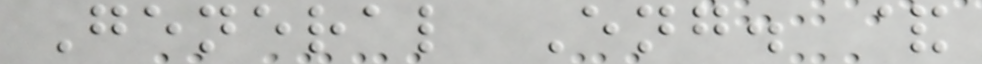General Eng. &
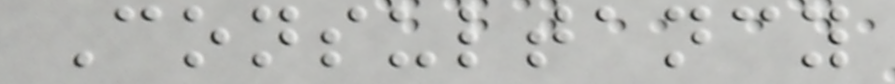Consultancy
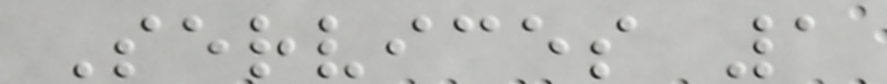Services 1
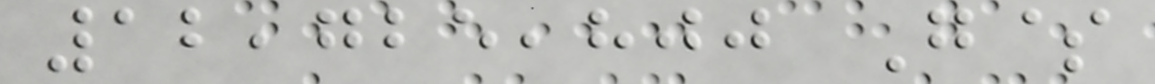12,725,800 G$
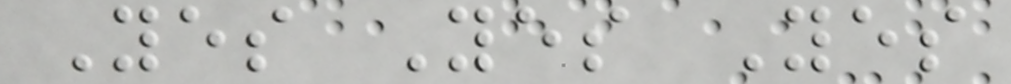Yes Yes Yes
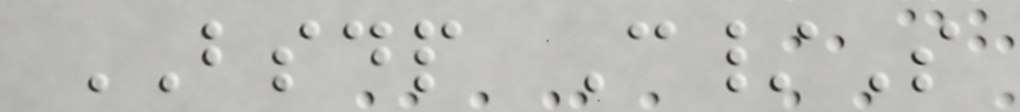BSDP C/S
